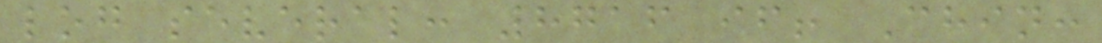log several: 8716 if! Chin:
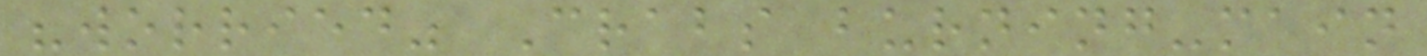"worried" Crabs burning-main
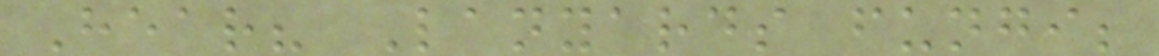Hear? Lanyards fungi;
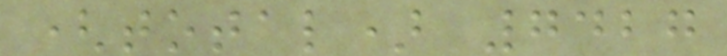(total) 7427
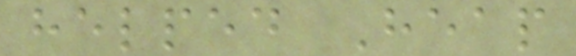helped Heap
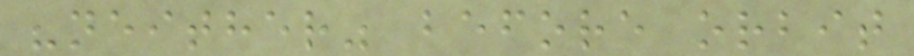"neither" before orbit
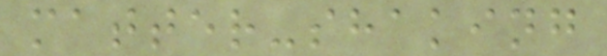matter-shaking
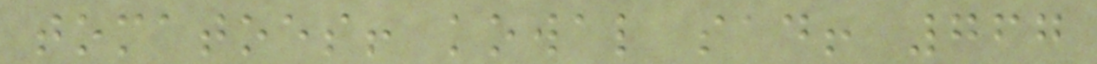tomatoes! kowal sad! 767
